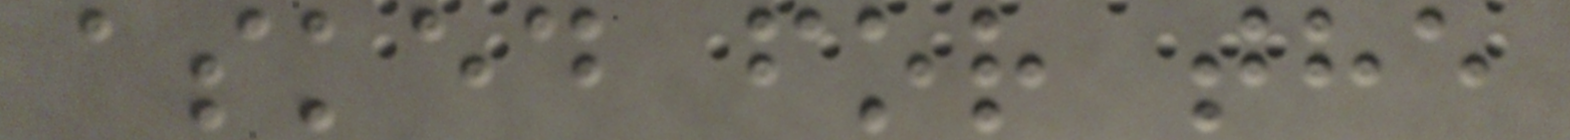asked for the
